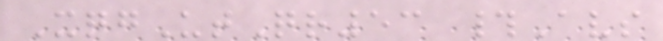XqgUtQr53 #Avs
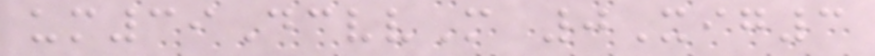um39DcvvM 0Xig3
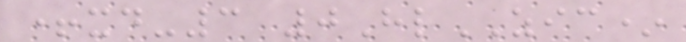+xd-3 0HlZIC*
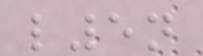l5n
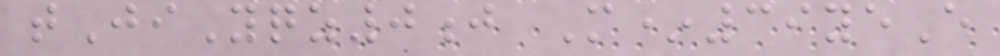tJiYqz0j M*39yeE
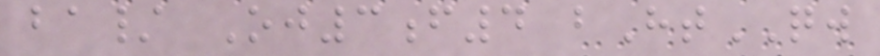ba/ Oj3f4 bHtQW
